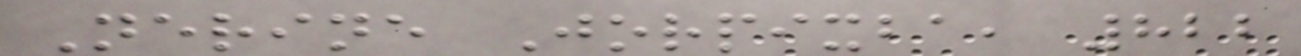Nerine Jorpixba, 822
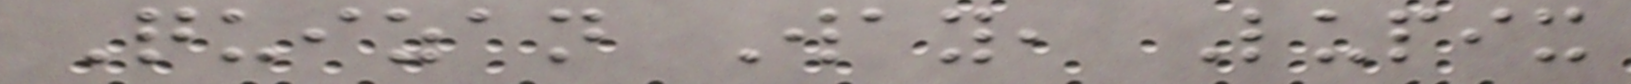Quizan Way, Lupix
